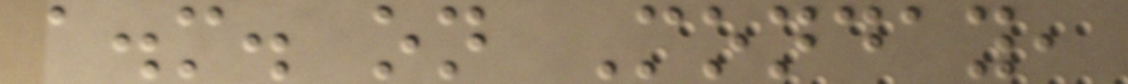a.m. on Monday,
